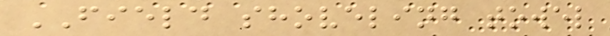FIELD shoveling towel
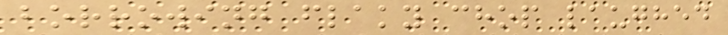borrowing flaky chop laughed
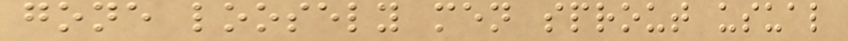gone loosely men sprout usual
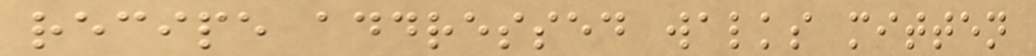recipe addressed walks mitten
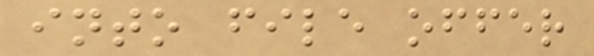into file offer
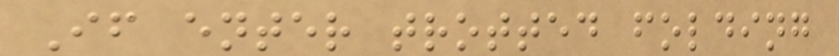If enter trotted folding
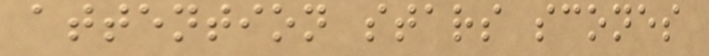attention stars scones
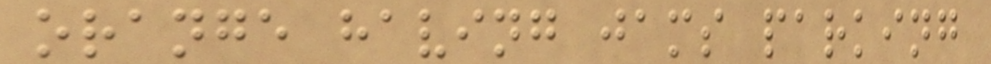orange having jams parking
